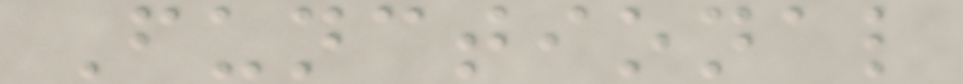Functional
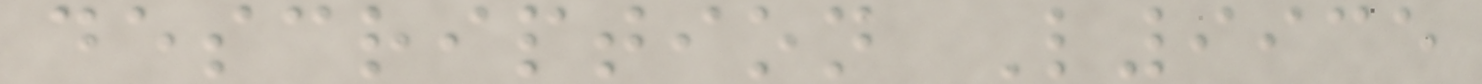description L9935
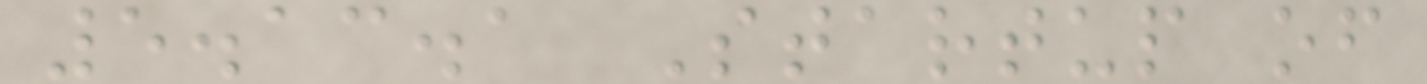5.13.1 Startup of
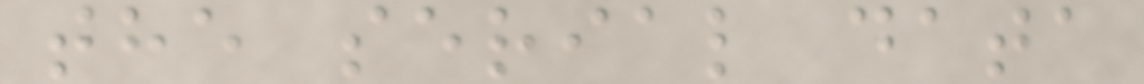the serial data
